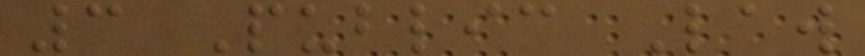3 Public Law
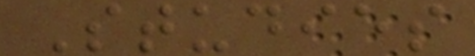Studies
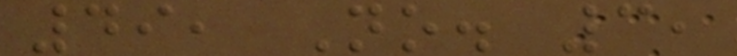49, No. 3,
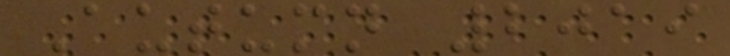Autumn 2019
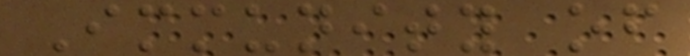Immunity of
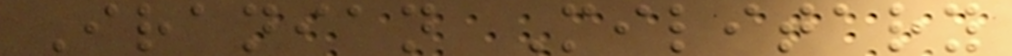Iranian Military
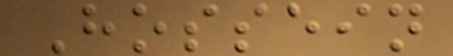Hossein
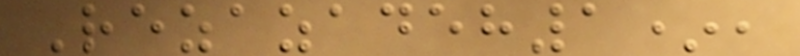Rezazadeh1*,
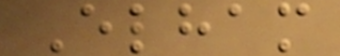Elham
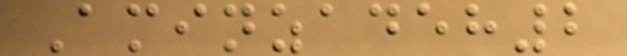Aminzadeh2
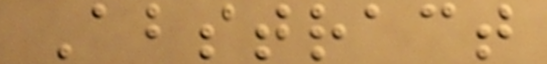Abstract
